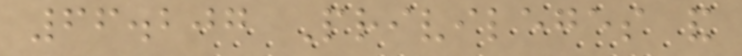66.207 Privileges and
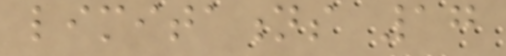limitations 17
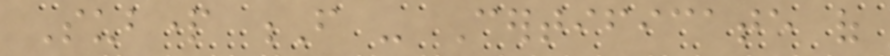Subpart F - Certificate of
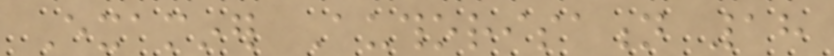Examiner Authorisation 18
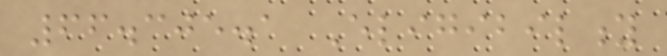66.305.1 Eligibility
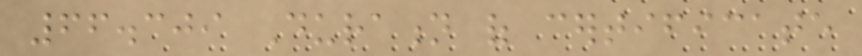66.309 Duration of certificate
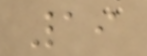19
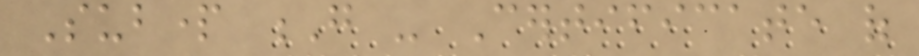Subpart G - Certificate of
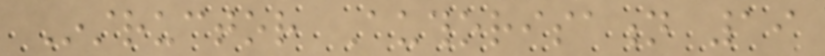Instructor Authorisation 19
